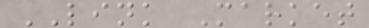LINK Market
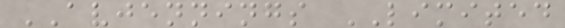AVJENNINGS LIMITED
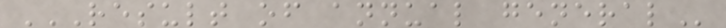RESULT OF ANNUAL GENERAL
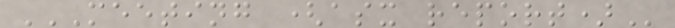MEETING (ASX REPORT)
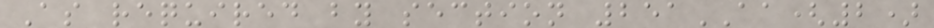As required by section 251AA(2)
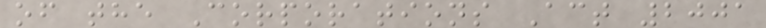of the Corporations Act 2001
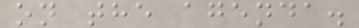on the agenda.
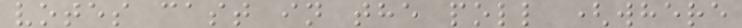votes cast in the poll (where
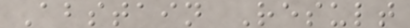Abstain Result
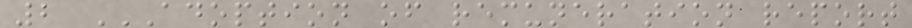2 ADOPTION OF REMUNERATION REPORT
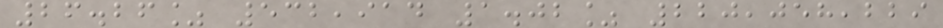26.26% 532,914 1.02% 220,058,229
